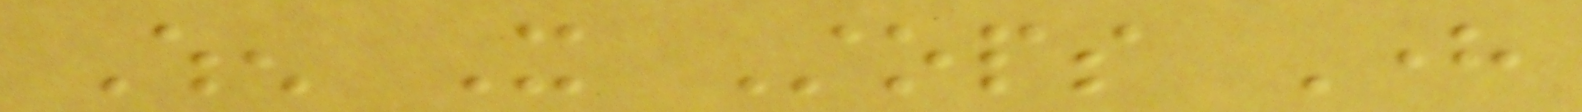When It Stops Here
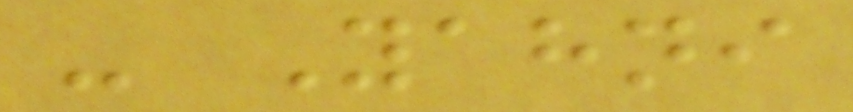- Yahni
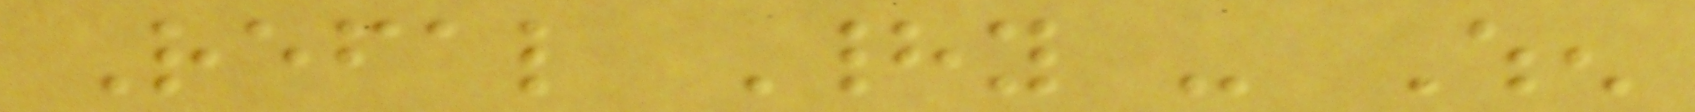Refal Hady - When
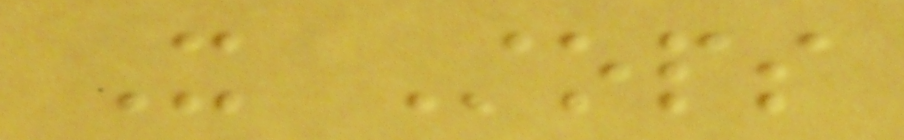It Stops
